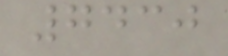7430
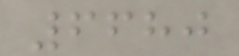6680
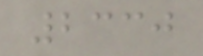2330
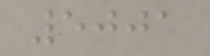5001
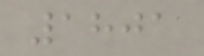1801
